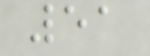51
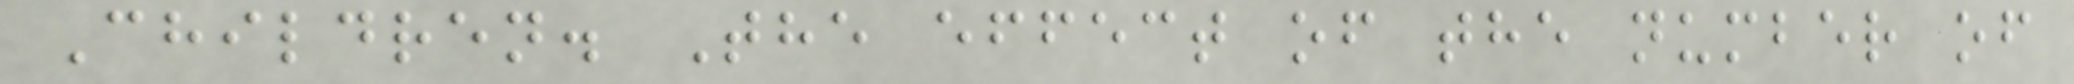Children. The effect of the number of
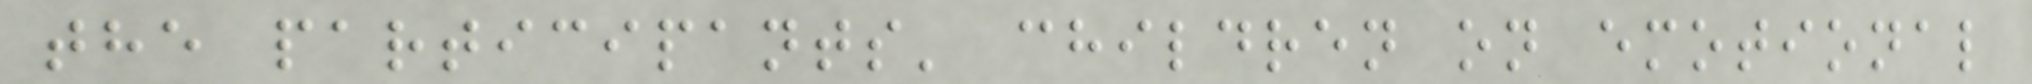the participants' children on emotional
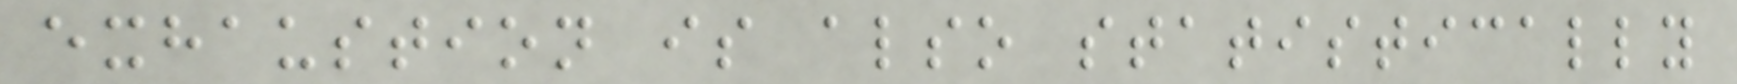exhaustion is also statistically
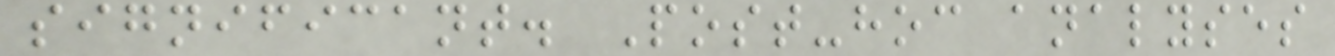significant. Post-hoc analyses
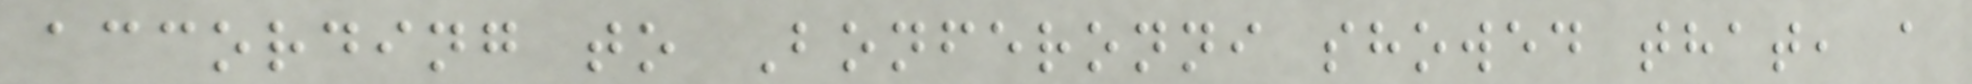according to Bonferonni showed that, a
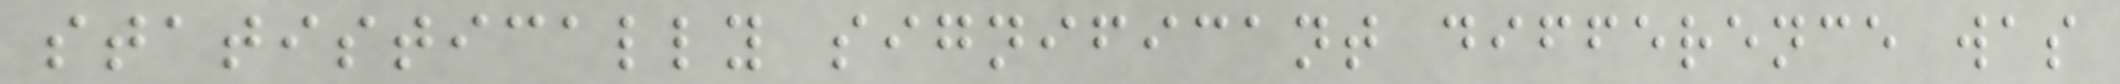statistically significant difference was
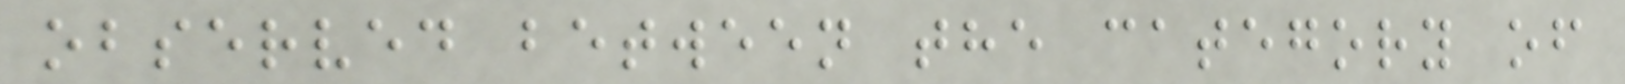observed between the category of
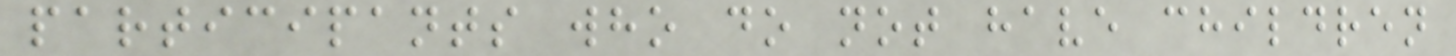participants who do not have children
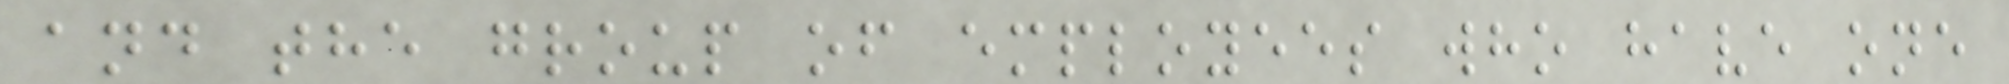and the group of employees who have one
